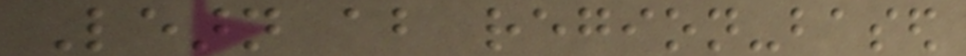Learn about region-based
